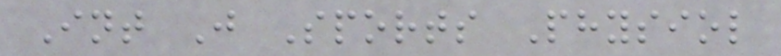Int J Sports Physiol
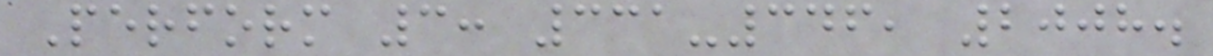Perform 3: 331-346, 2008.
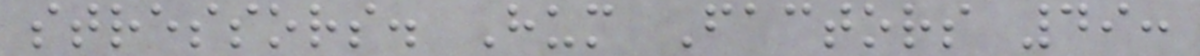stressors. Hum Factors 49:
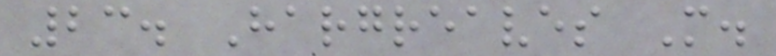23. Hargreaves M.
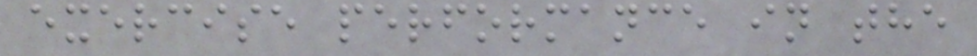exercise performance in the
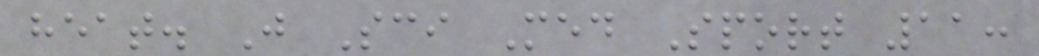heat. J Sci Med Sport 11:
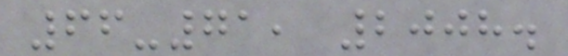66-71, 2008.
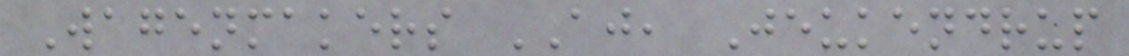Wagenmakers AJ, Jeukendrup
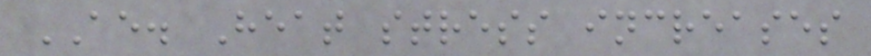AE. Heat stress increases
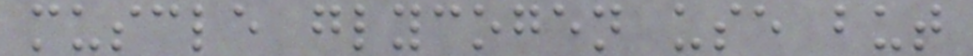muscle glycogen use but
